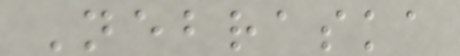Nebraska
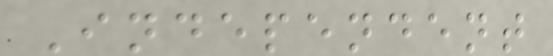Independent
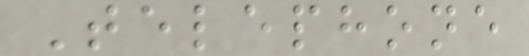Telephone
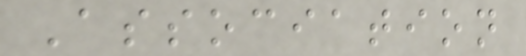Association
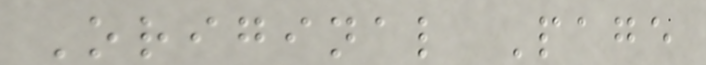Original Page
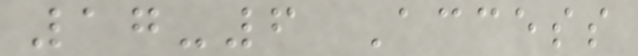17-6 Access
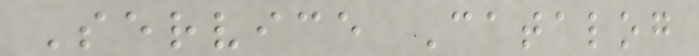Service Catalog
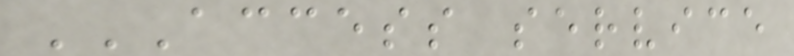ACCESS SERVICE
